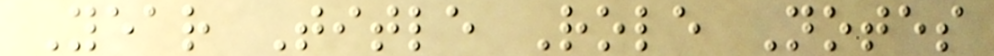Year Title Role Notes
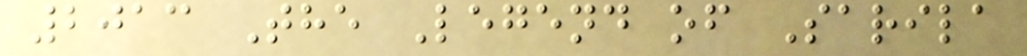2013 The Legend of Sarila
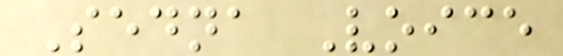Sedna Voice
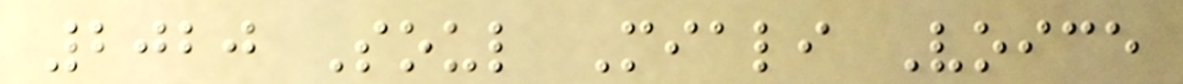2020 Soul Miali Voice
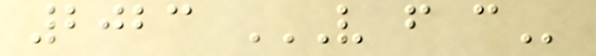2023 V F C
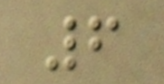6
